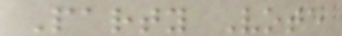Party Vote
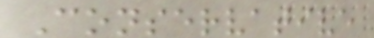Conservative
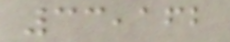33,162
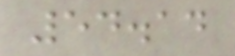54.14
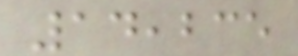14,235
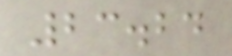23.24
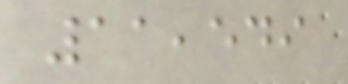11,549
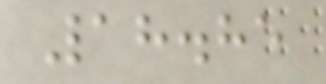18.85
